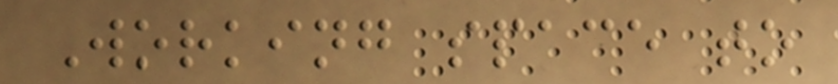Working space to
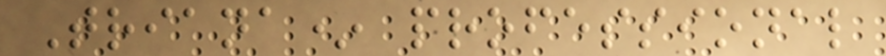Triana* professional
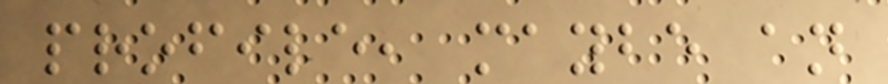profile, maybe an
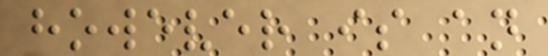however is an
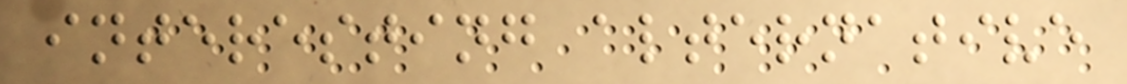interesting alternative
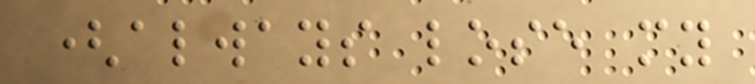(always lose my
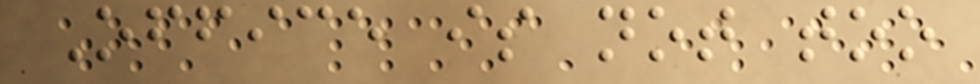Office is not too
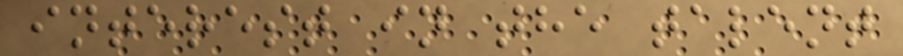interest in the talent
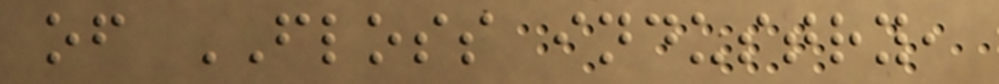of FLOSS industry,
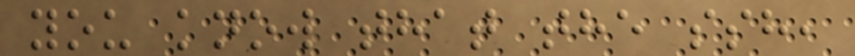you know that the ssh,
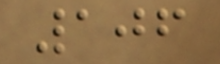106
